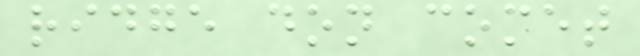ridge don comet
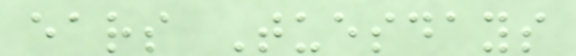ears Tuesdays
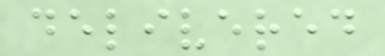delivered
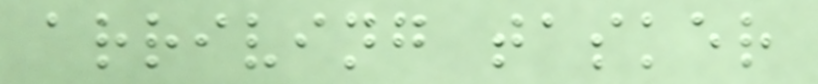arriving tasker
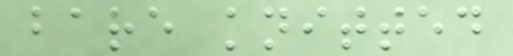bare knitted
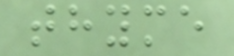thyme
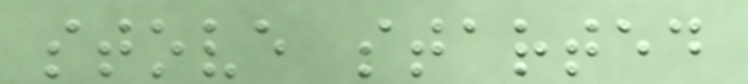stove started
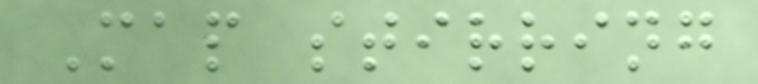Map stirring
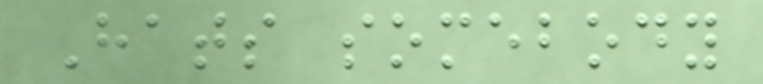Hats somebody
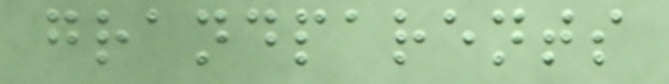grandparents
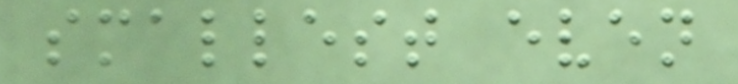smallest even
